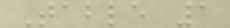Table 1
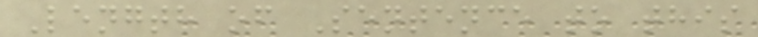Length of Sentence to this
